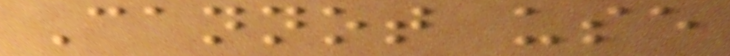Cannot use
